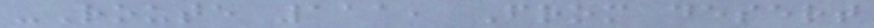-Route 111, From desert
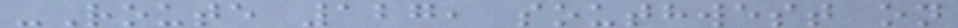-Route 127, southwest on
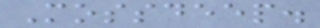Mossdeep.
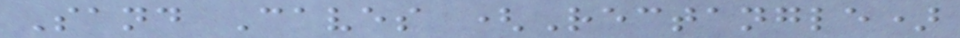Sand Caves (Rectangle)
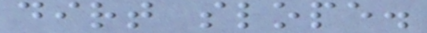dirt slope.
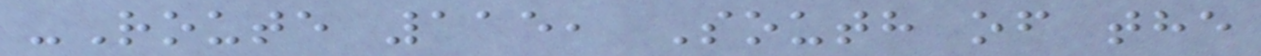-Route 115, South of the
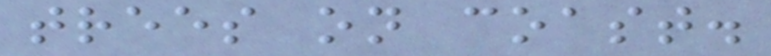trees on coast.
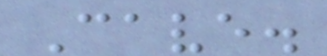Cave.
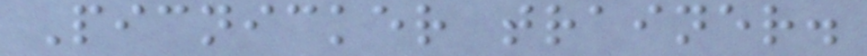Picnicker trainer.
